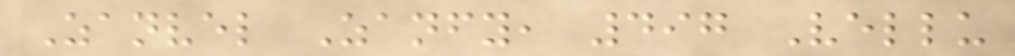Zanvel Zanfy, 497 Vellu
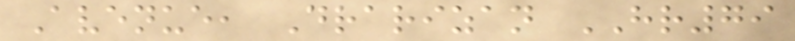Avenue, Drarizan HR79
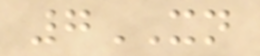7XN
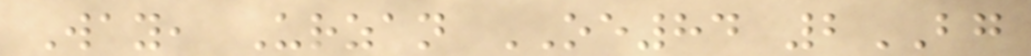Way, Urzan OE84 2BG
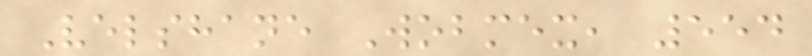Velshane Wobmex, 554
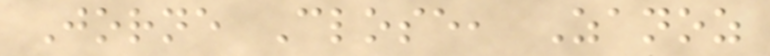Jorne Close, Zanoz
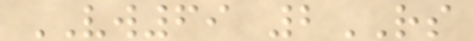VW69 2RS
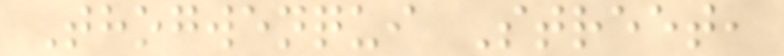Thogwenqui Street,
